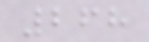268
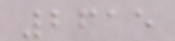2615
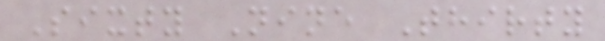Sixty Nine Thirty
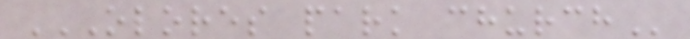OLORES PARK CHURCH
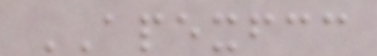APEXFCC
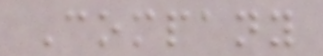Company
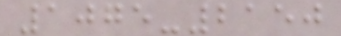1075-2150
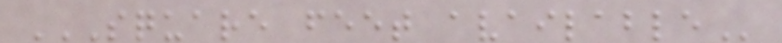SQUARE FEET AVAILABLE
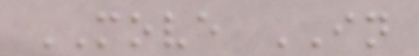MOVE IN
